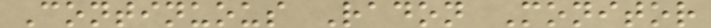Continuous Radon Monitor
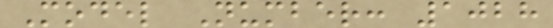Model Number: 1028
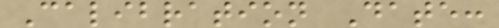Calibration Date:
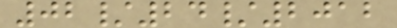02/24/2012
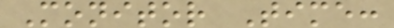Monitor Time:
